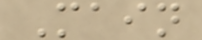Main
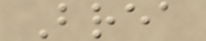Brea
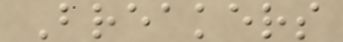Breakers
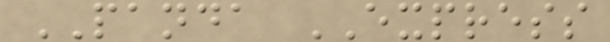PANDA EXPRESS
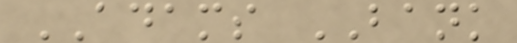ADAMS BANK
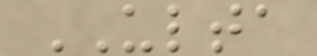ULTA
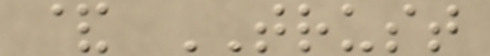& TRUST
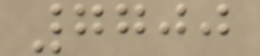7700
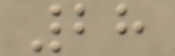28
